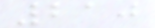210
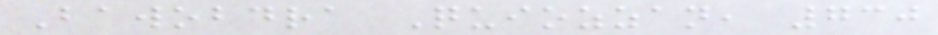Bawobdra Quiozzan, 730
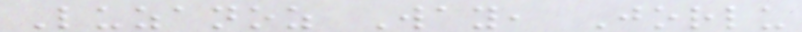Luzanoz Way, Jorlu
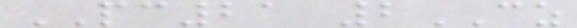PC21 2CZ
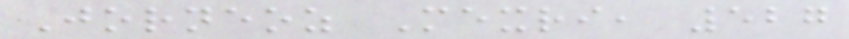Jorneoz Mexri, 527
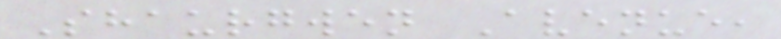Shaurgwen Avenue,
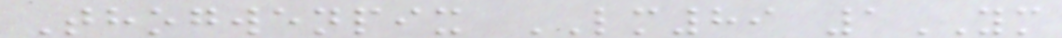Thogwenpix LM89 1YM
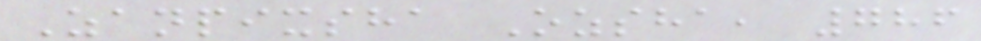Zanpixsha Ozsha, 786
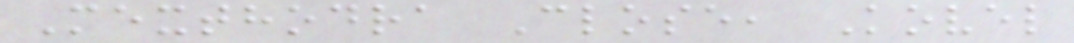Mexthodra Close, Kovel
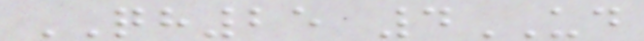QH25 4UD
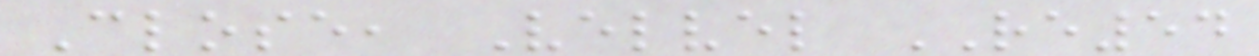Close, Velvel RE54
